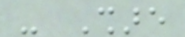- Share
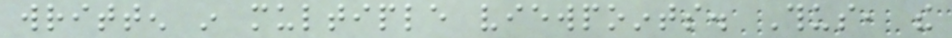written in multiple viewpoints. Thus, the
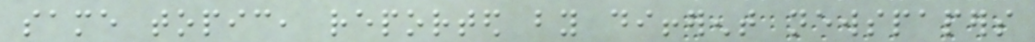same topic, reported by different newspapers
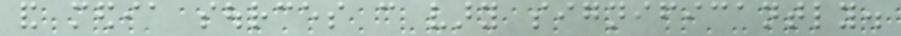and media sources can vary significantly.
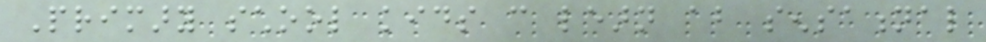Primary school kids can learn about sensational
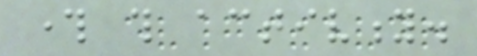through this activity.
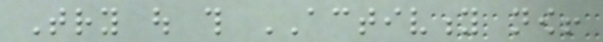Try out this ACTIVITY now!
